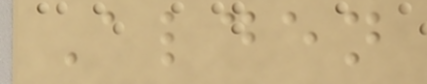Alden
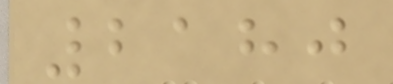2180
